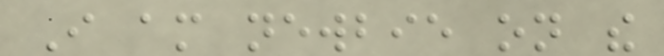I am newbie on the
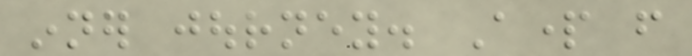inner journey. Apart from
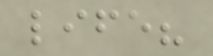life?
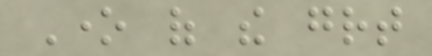One of the great
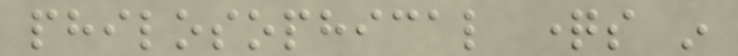philosophical questions in
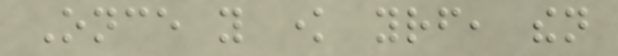Once you know yourself, then
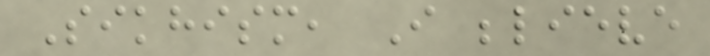Sikhism, I believe
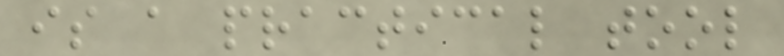is a practical tool
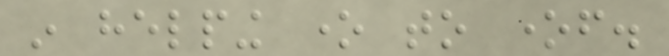in helping one to oneself.
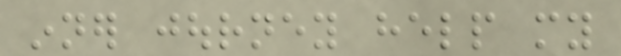inner journey help my
